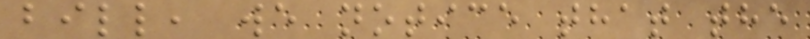bill, we notice that the
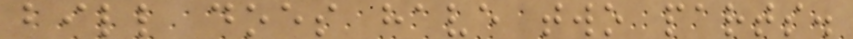bill does have two parts.
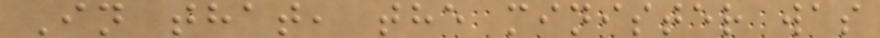In that, the minister was
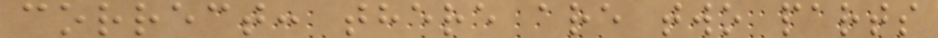correct: there are two parts
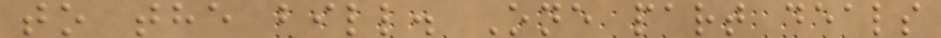to the bill. One part deals
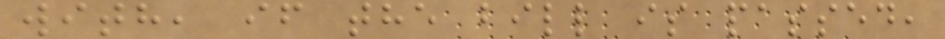with, if the bill is passed,
